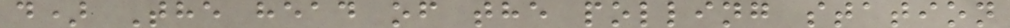d) The head of the polling station
